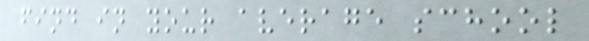find in your average school
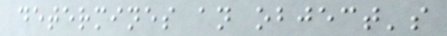determines an object's
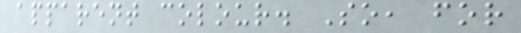apparent colour. So, for
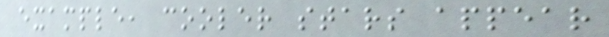example, cooler stars appear
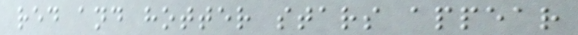red and hotter stars appear
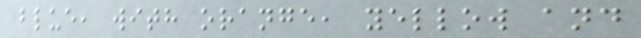blue, with orange, yellow and
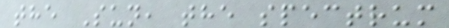the Sun, the spectrum
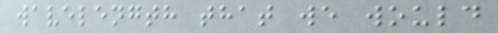wavelength that we would
